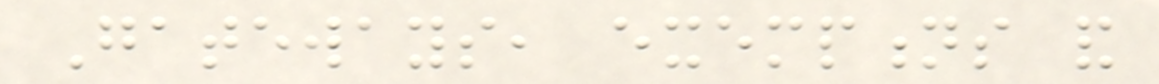Gateways, exemptions and
